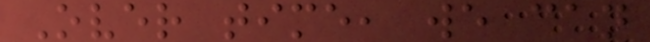Over time, we can
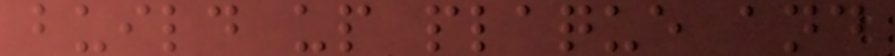build up plaque and
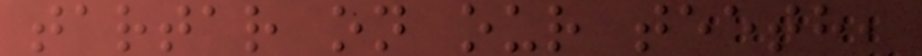tartar on our teeth,
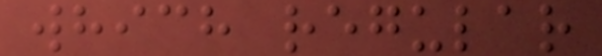which regular
